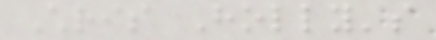Chris Holly's
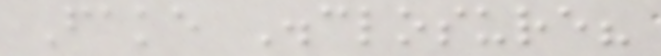Fake Disclosure?
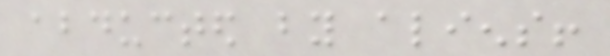abducted by aliens!
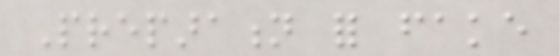Preparation for fake
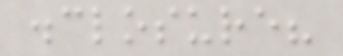disclosure?
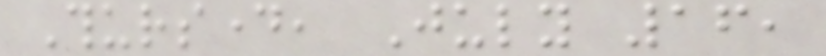Thursday, July 16,
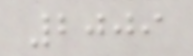2009
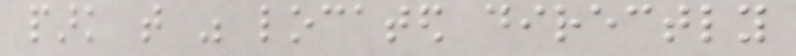park that was located directly
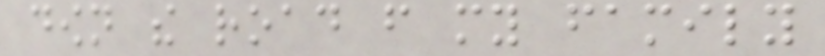down the road from my family
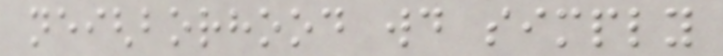neighborhood would simply
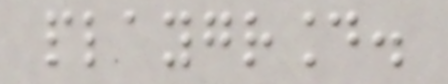playground.
